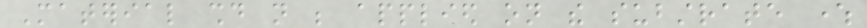Material should not be applied on the substrate where
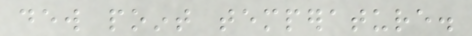dew point temperature.
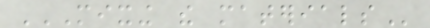MIXING THE MATERIALS
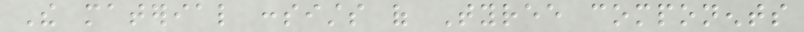The material consists of Tyree components
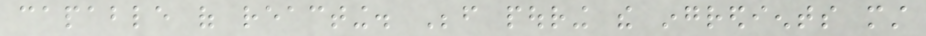capable of reacting. Before pouring the ingredients must
